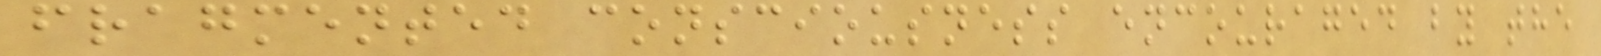fragmented consciousness encouraged by the
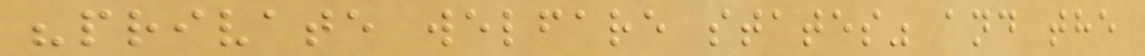"private welfare states" and the
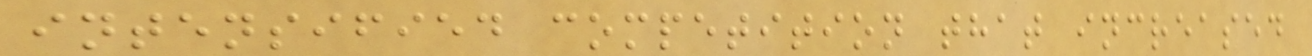intensified competition that increased
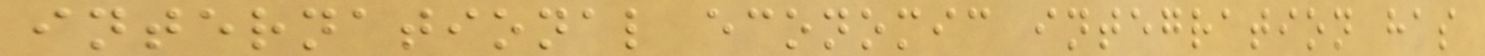international economic integration has
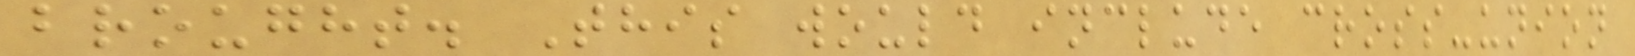brought. This would include cross-union
